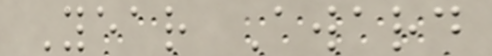Year Award
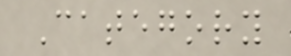Category
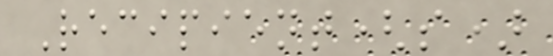Recipient(s)
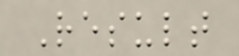Result
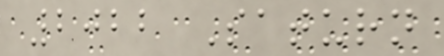2022 Saturn
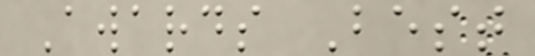Awards Best
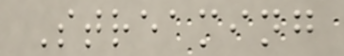Streaming
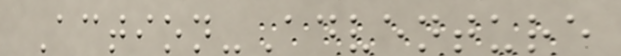Action-Adventure
